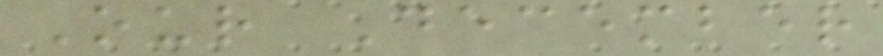Our December
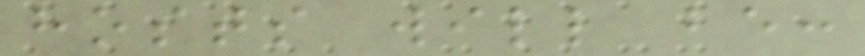hosts will be:
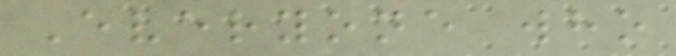Everyone who
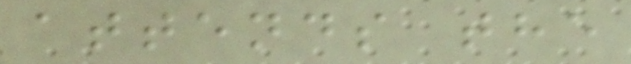attends the
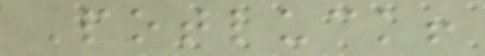Potluck!
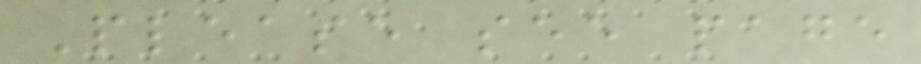Please see page
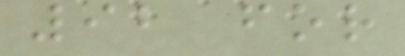92 for
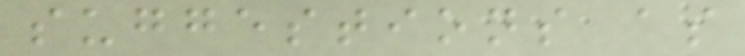suggestions as
